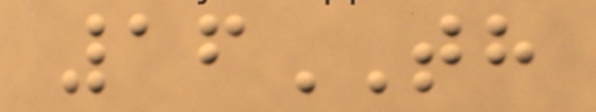16TH
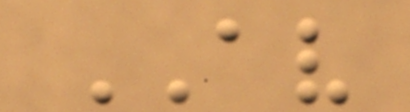AV
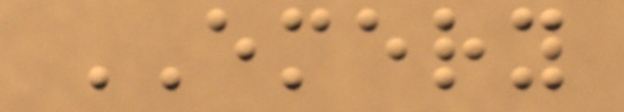EMERY
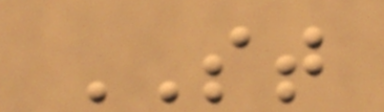ST
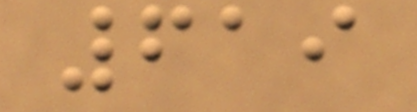619
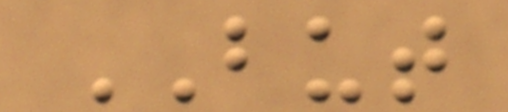BUT
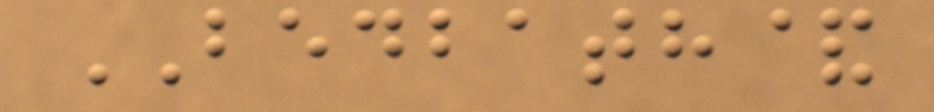BEDBATH&
